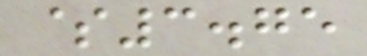$3.75
